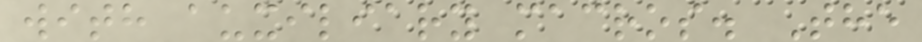with auxiliary macros. The
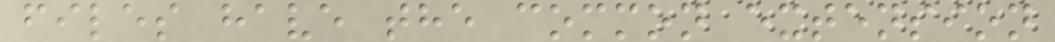files have the common extension
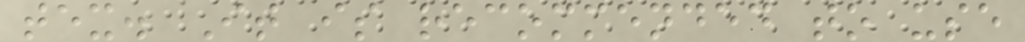tex. It is recommended to use
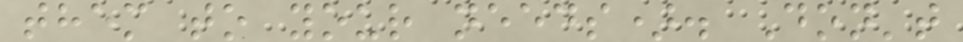them to your needs). Don't
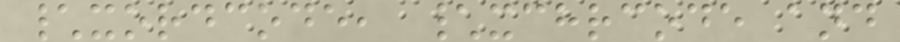\xordcode, \xchrcode and
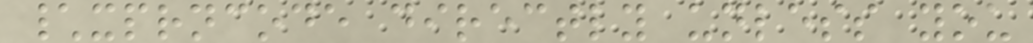\xprncode directly unless you
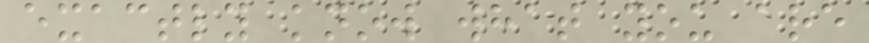exactly know what you are
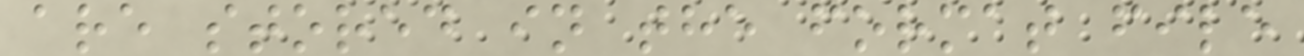are stored in the format file
